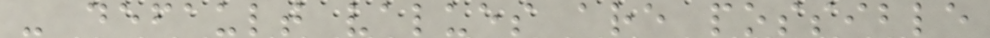- default values are possible
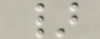}
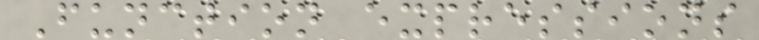Function expressions
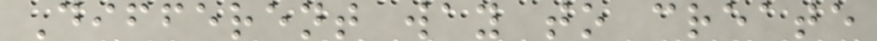Different way to create
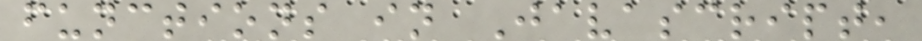functions in Javascript,
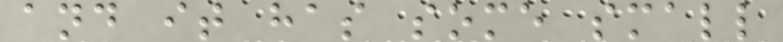and it has some small
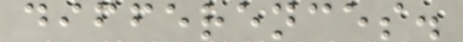differences.
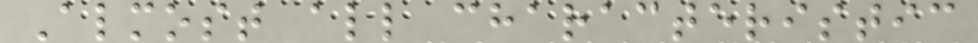Almost all characteristic
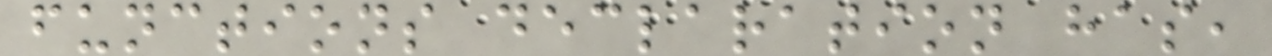functions declaration has,
